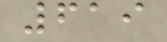619
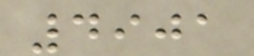4901
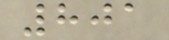801
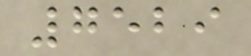7529
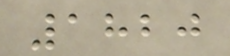1820
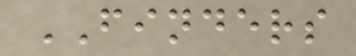FINDERS
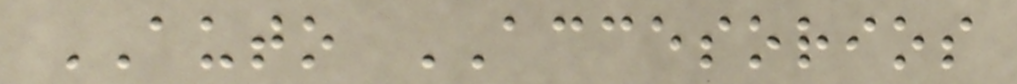AUTO ACCESORIOS
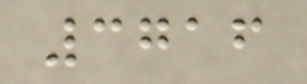3716
